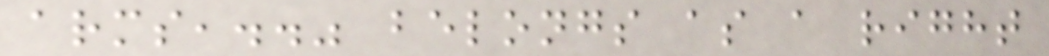arms,.." belongs as a right
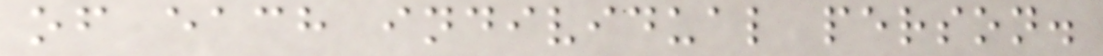of each individual person.
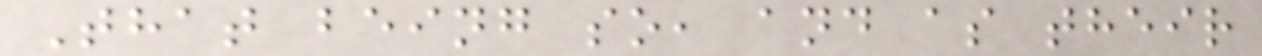That being so, and as their
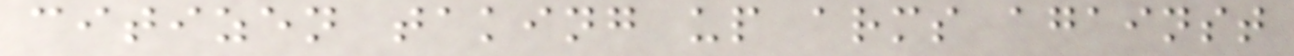citizen taking up arms against
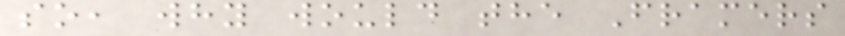so, why would the Framers
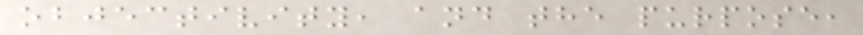objectivity, and the purpose,
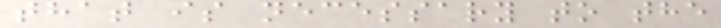that is necessary to the
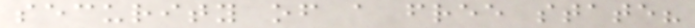security of a free state?
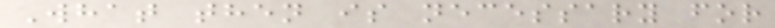What then is necessary for
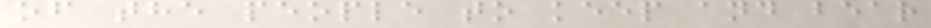of the people to keep and bear
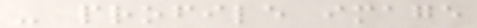- profile image
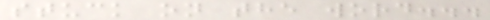stuck on the word...
